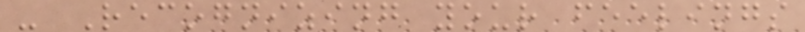- Recognizing your feelings
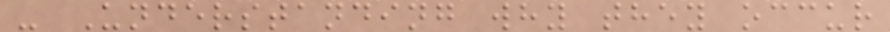- Understanding why they occur
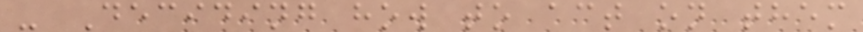- Deciding how to act on them
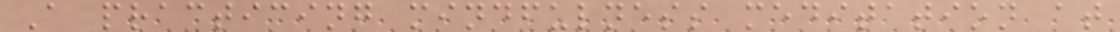A practicing mindfulness meditation at
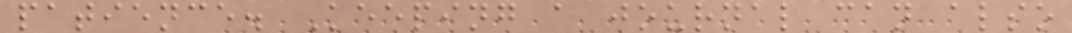patience. Keeping a journal can also
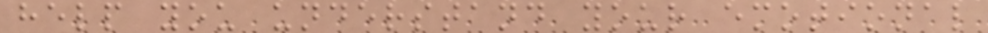help you understand your emotional
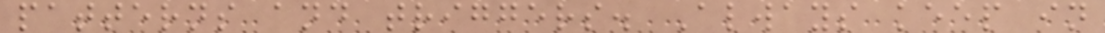patterns and triggers. Always keep in
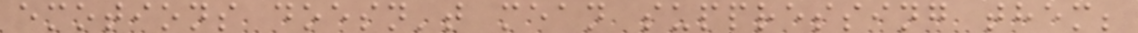emotions doesn't mean suppressing them;
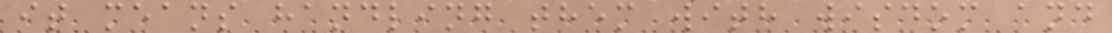it means handling them with wisdom and
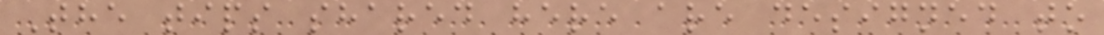The tips shared here are designed to
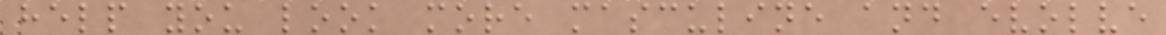help you look more masculine and evolve
